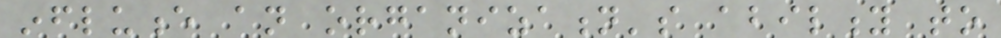influence an organization's ability to
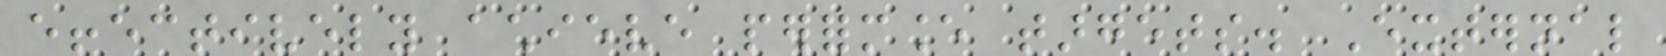effectively achieve performance targets. External
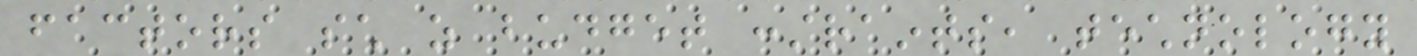factors such as budget constraints, technology
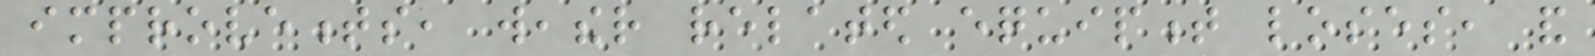improvements, weather related equipment loses, and
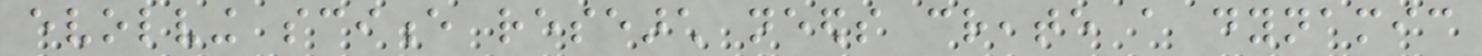evolving science research needs create a dynamic
